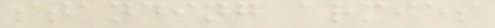standing armies
